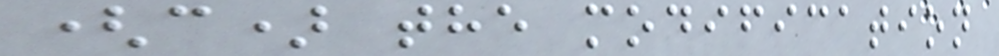(c) the modification
